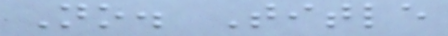No. Title
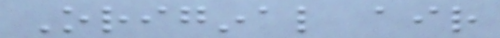Original air
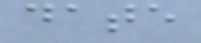date
